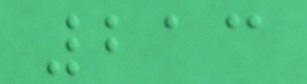213
